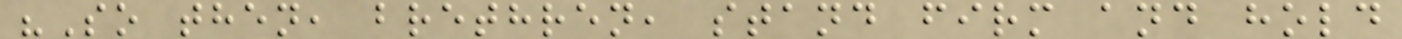"So then, brethren, stand firm and hold
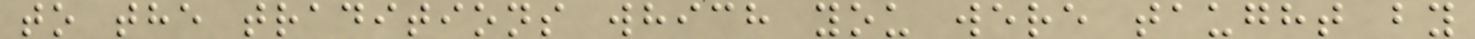to the traditions which you were taught by
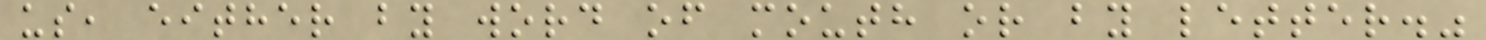us, either by word of mouth or by letter."
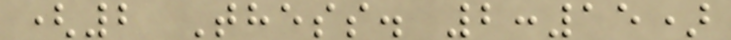(2 Thess. 2:15)
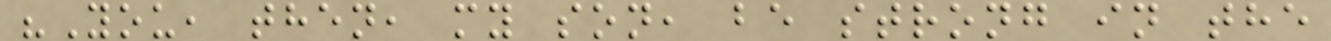"You, then, my son, be strong in the
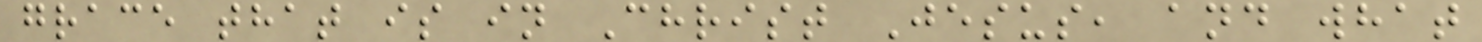grace that is in Christ Jesus, and what
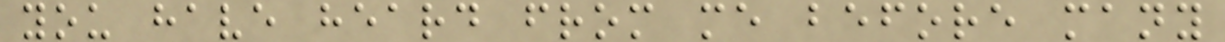you have heard from me before many
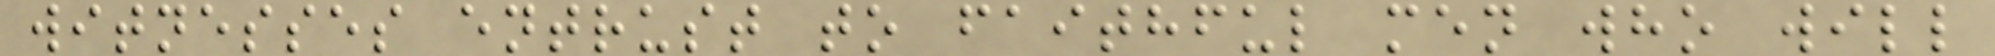witnesses entrust to faithful men who will
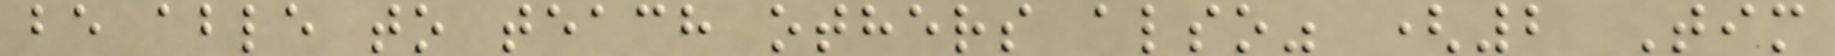be able to teach others also" (2 Tim
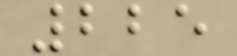225
